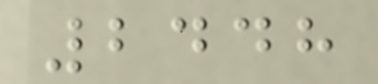2448
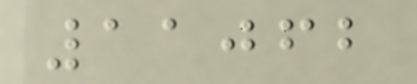11062
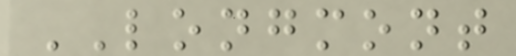LONGMONT
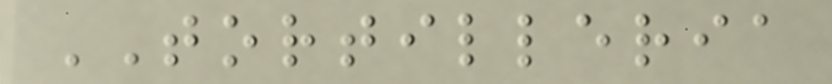TORTILLERIA
